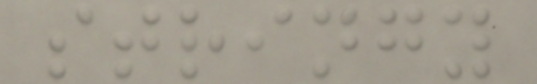stringy
